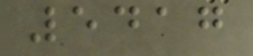5417
